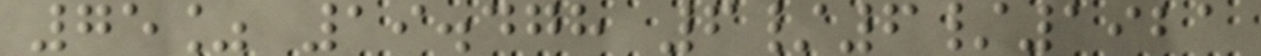75% 19.478 6/6/1921
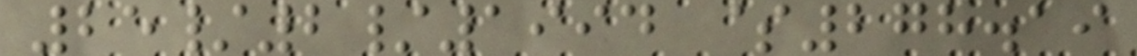25/2/1994 $278.19
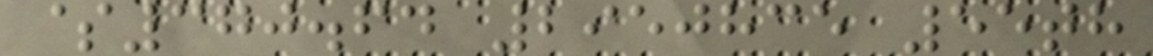$370.64 2950835 55th
